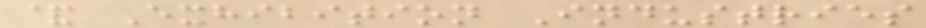& Exhibition Industries
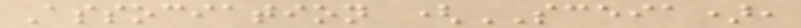Association (SCEIA),
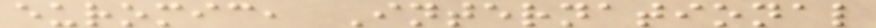euromic, International
